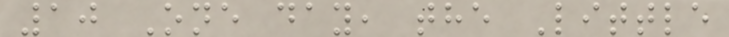10 One day, the Little
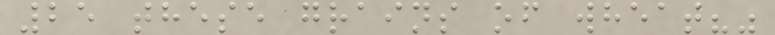25 these grains of wheat?"
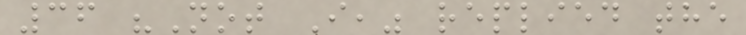36 "Not I," replied the
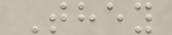They
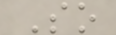So
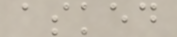asked
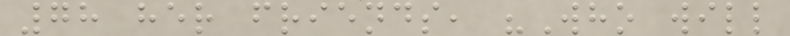78 her friends, "Who will
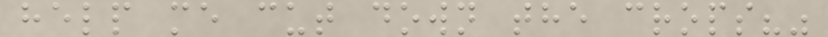help me cut down the crops?"
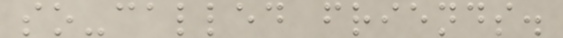so-called friends.
